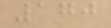170
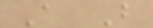A B
